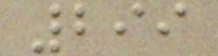299
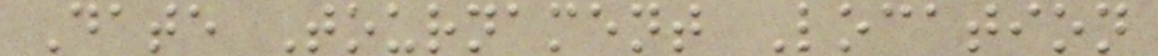Date Tournament Location
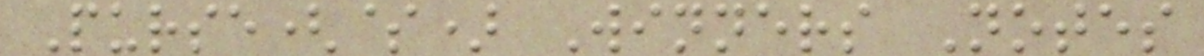Purse($) Winners Notes
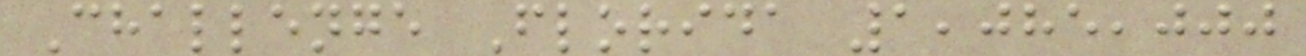Challenge Florida 1,085,000
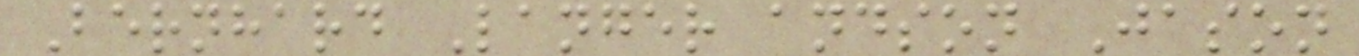Bernhard Langer andson Jason
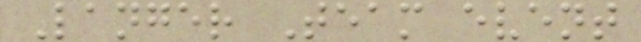Langer Team event
